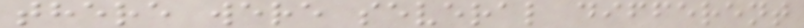there were several different
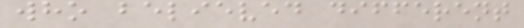who believed different
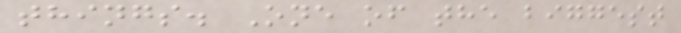things. One of the biggest
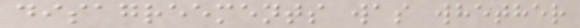disagreements was whether
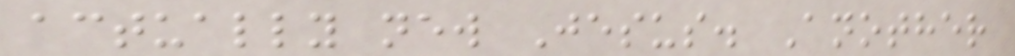actually new Jesus. Another
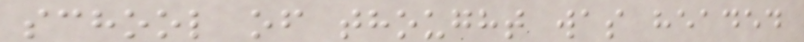school of thought was headed
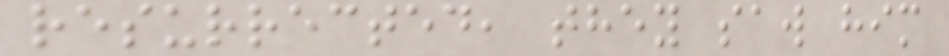resurrected, they saw him
